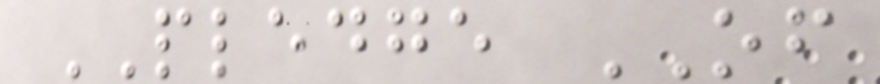PLEDGE OF
